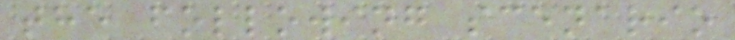the following scenario
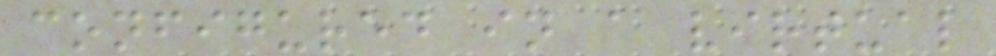configured in a virtual
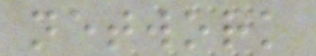network
